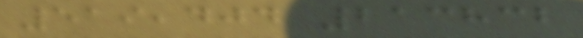519,404 213832
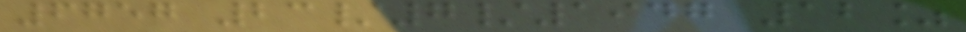6757 23/7/1947 12%
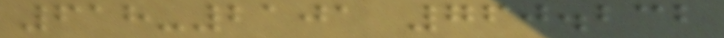618-2101 760.232
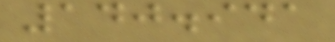140.941
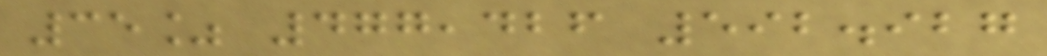35% 477,426 592.927
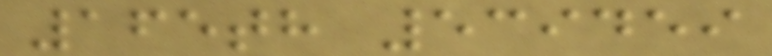165th 539459
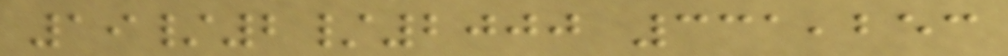19/2/2000 331,253
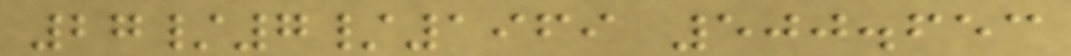27/7/1969 500.653
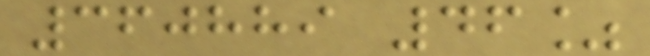360889 46%
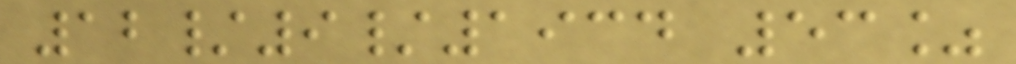12/9/1934 53%
